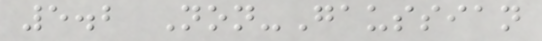5.2 Non-Gaussian
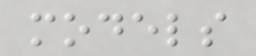models
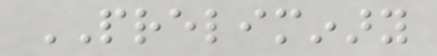PRELIMINARY
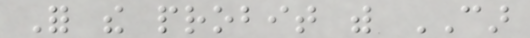For the probit with CAR
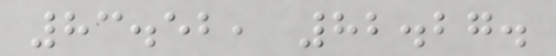83.52, 82.27.
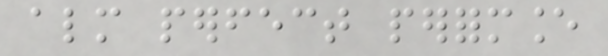almost perfect performance
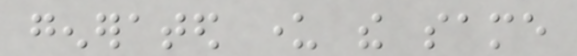generated under the same
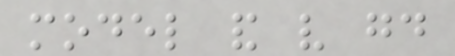model and very good
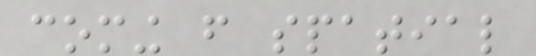coming from spatial
